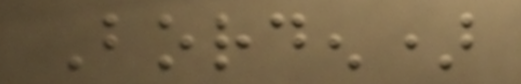Borden)
